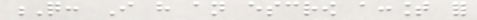Q: I have an escrow account for
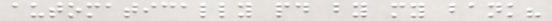automatically paid by my bank?
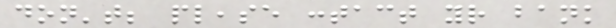don't; please contact your bank
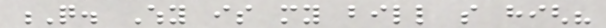Q. Why is my bill so high?
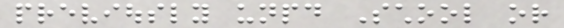previously unpaid School or
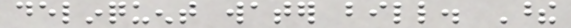delinquent water bill. These
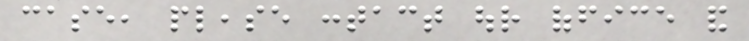case, please contact our office and
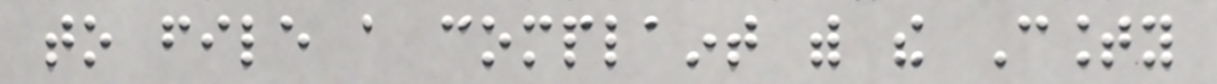to file a complaint with the County
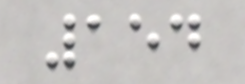154
